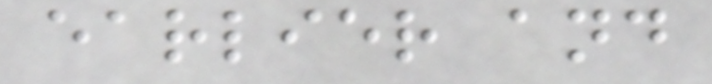earlier and
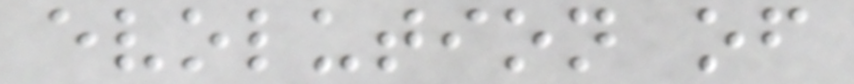evolution of
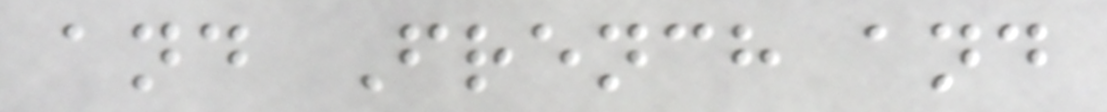and French and
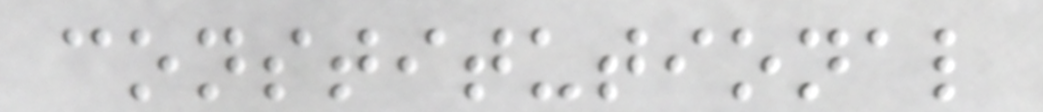constitutional
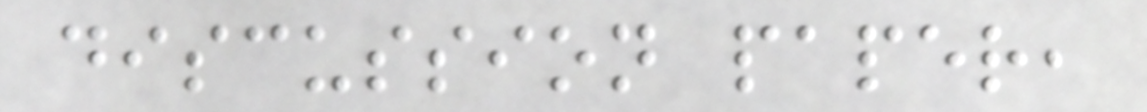discussion paper,
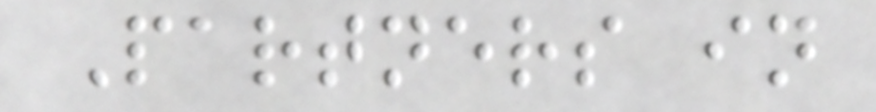Partners in
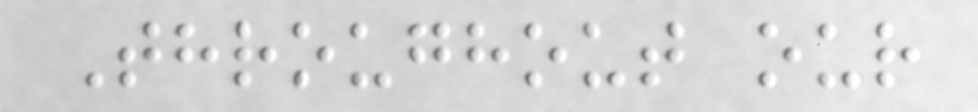Throughout our
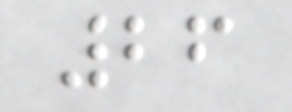26
